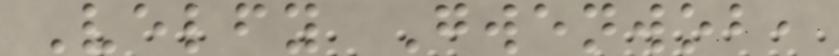Velfy Gwenwob,
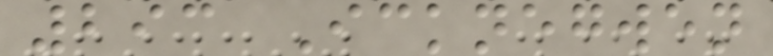293 Icknegwen
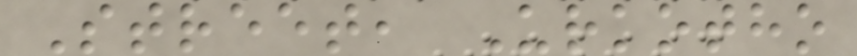Street, Urkotho
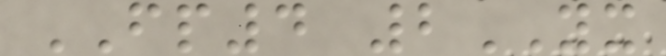FP4 2YX
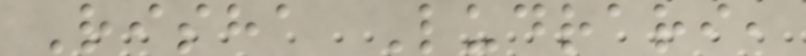Risha Ludrari,
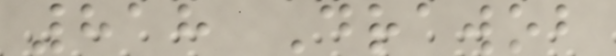818 Drawob
